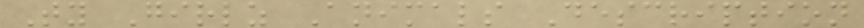Ty Girlz Animals Description
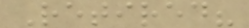Retired?
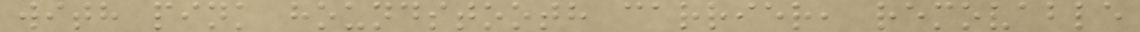with pink houndstooth carrier, removable
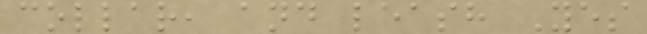collar, and leash Yes
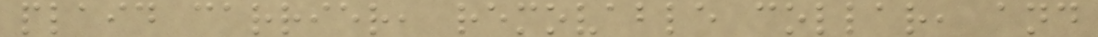plaid carrier, removable collar, and
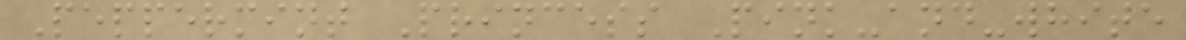Peppermint Princess Pink-and-white
